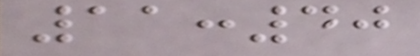11:40
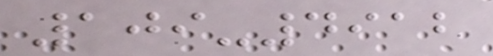109-4912
